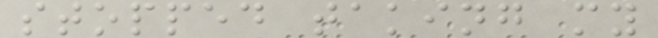stopped taking my
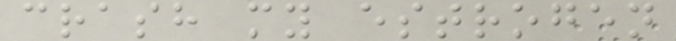crash my estrogen
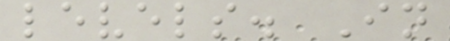levels. In
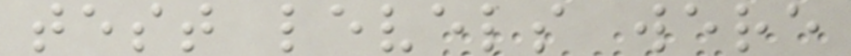test levels were
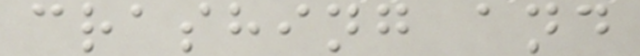crashing and
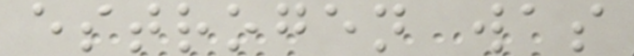estrogen was
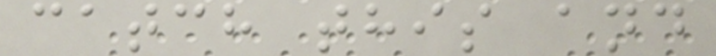catch this and
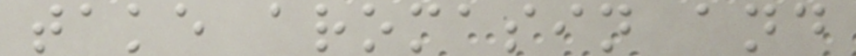take aromasin and
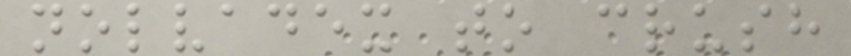nolvadex to crush
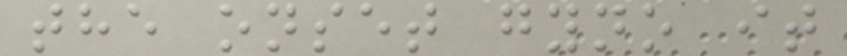the onset gyno it
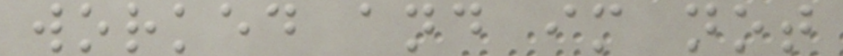worked and im not
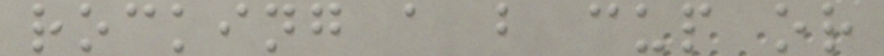rocking a b cup or
